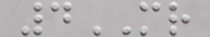4MR
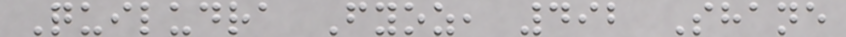Quiludra Fyoz, 492 Shane
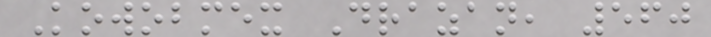Kowobmex Drazan, 560
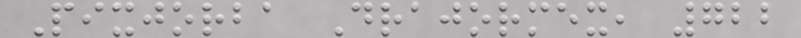Pixjorba Drajormex, 722
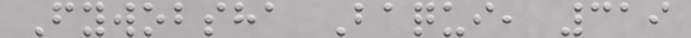Fywobsha Baqui, 319
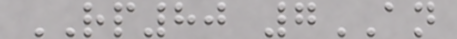RP80 7AN
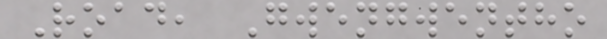Road, Gwengwentho
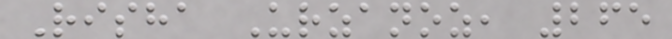Risha Urzanoz, 265
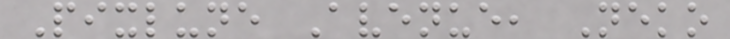Pixlune Avenue, Neko
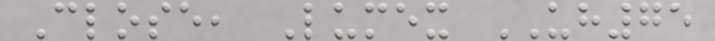Close, Lumex UH75
